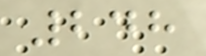248
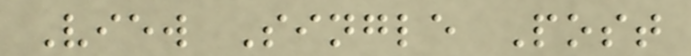View Single Post
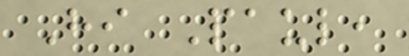Hi Paul,
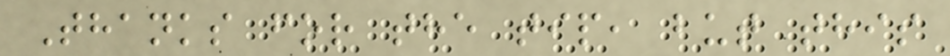Thanks for the tip, but this
